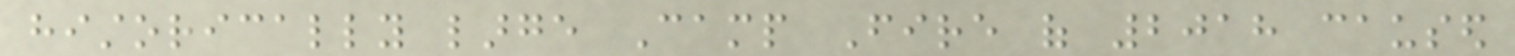historically large Camp Fire of 2018 caused
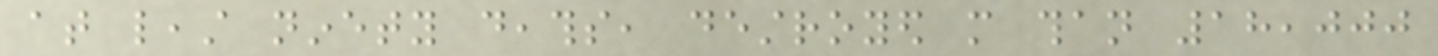at least ninety deaths, destroyed more than 18,000
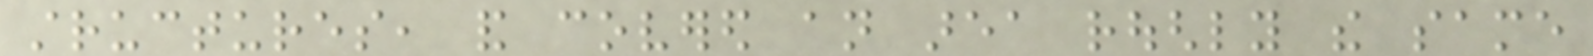structures, and covered an area roughly the same
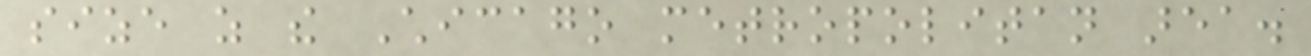size as the Chicago metropolitan area.
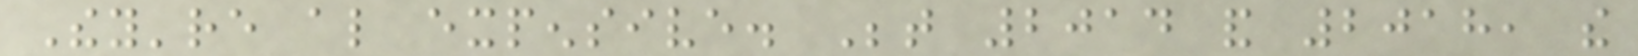They're also expensive. Between 2014 and 2018, the
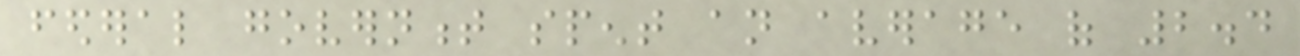federal government spent an average of 2.4
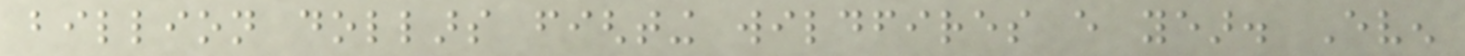billion dollars fighting wildfires every year. Even
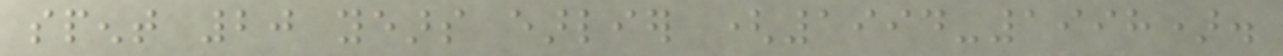spent 20 years earlier (1994-1998).
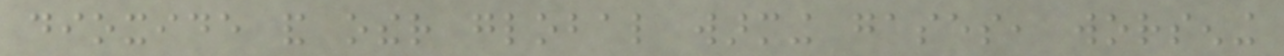dioxide and other global warming gases, worsening
